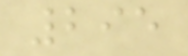295
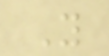Y
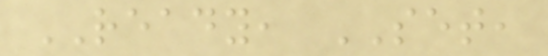READY, SET,
